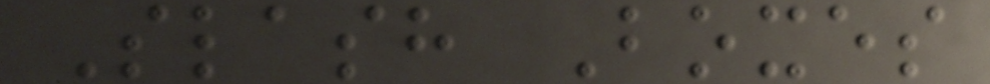Slash Boxes
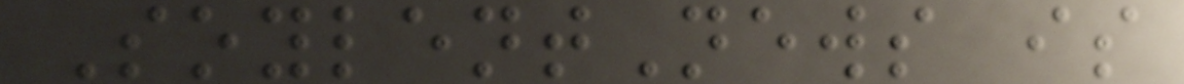SoylentNews is
